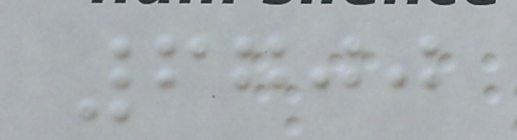6700
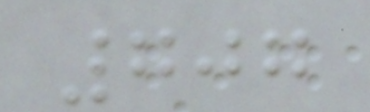707
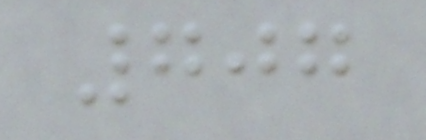707
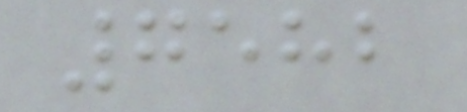7582
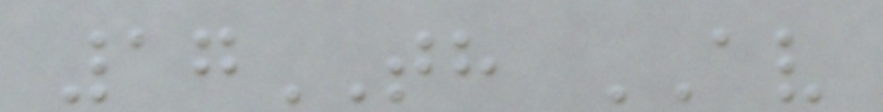17TH AV
